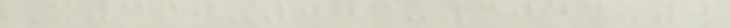X300-073-3043-0
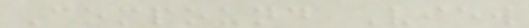Compound View
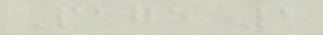Page 1
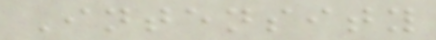Intensity
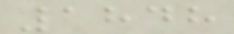1848
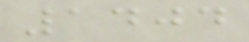1404
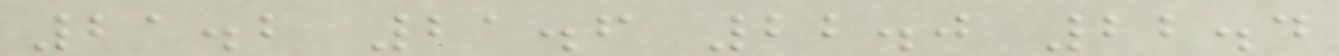21.2 21.6 22.0 22.4
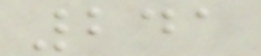241
